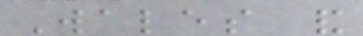Wales and
